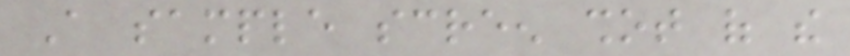A sample screen shot of the
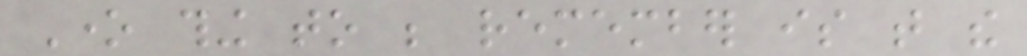One thing to be remember is that the
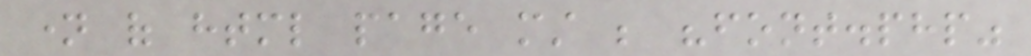name of html page must be "font.php"
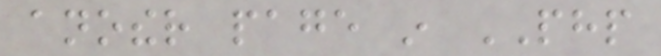another page in PHP
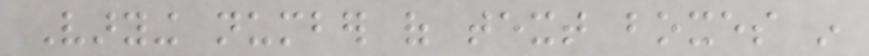Varying number of text boxes in
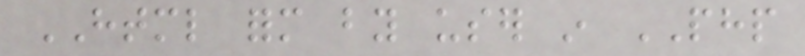HTML form by user in PHP
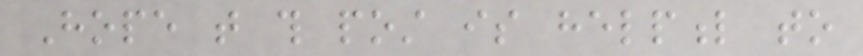Hope that this post is helpful to
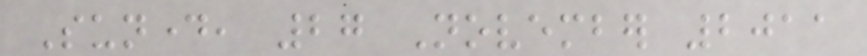Sunday, 27 November 2011
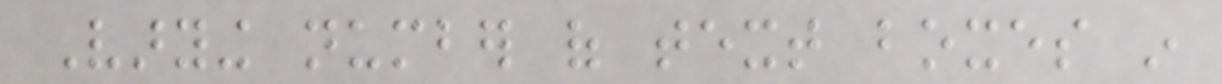Varying number of text boxes in
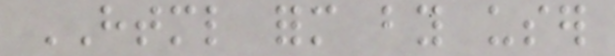HTML form by user
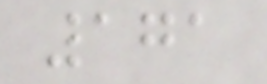171
